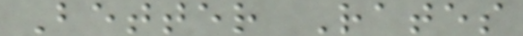Better Rates
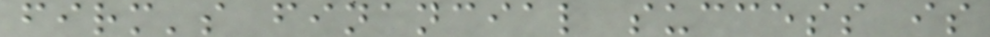firm's financial success is
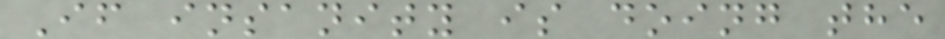If insanity is doing the
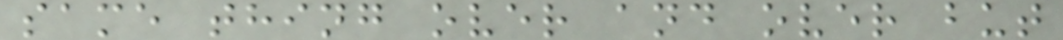same thing over and over but
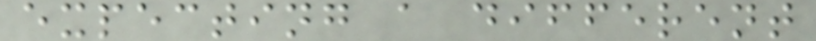expecting a different
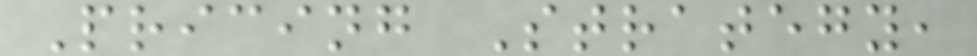Pricing Strategy,
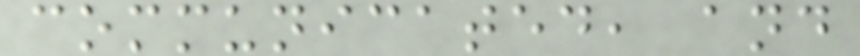communicated, and
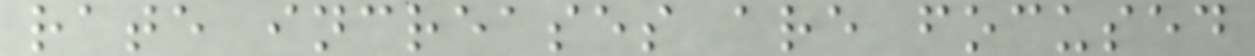rate increases are focused
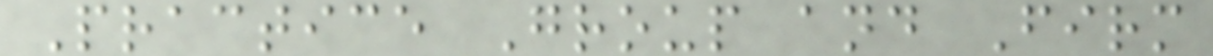Practice Group and Firm
